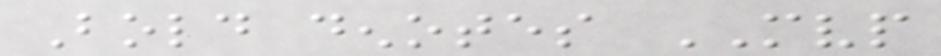Bold denotes MVP
